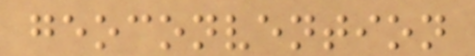geoconvention
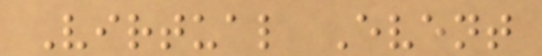Virtual Event
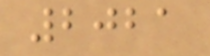2021
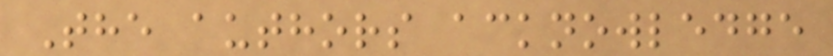The authors acknowledge
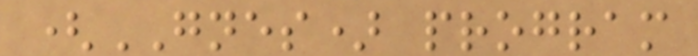(GNES) program
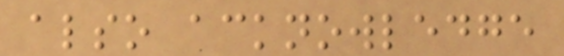also acknowledge
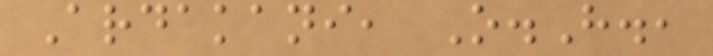Ardakani, O.H.,
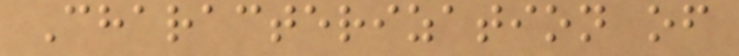Characterization of
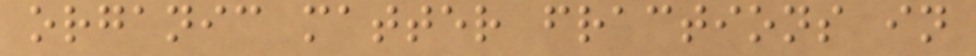organic matter fractions in
